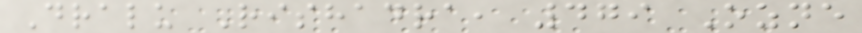Dralu Rishadra, 479 Ozne
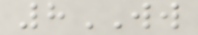8WW
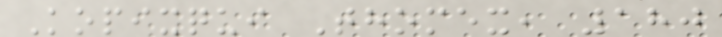Kopixqui Thomex, 180
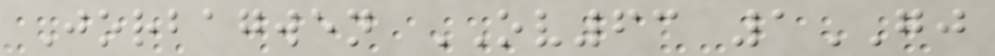Jorbagwen OV63 1GJ
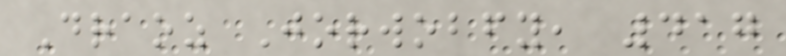Draoz Jorwobfy, 417
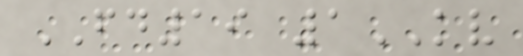FD19 1KV
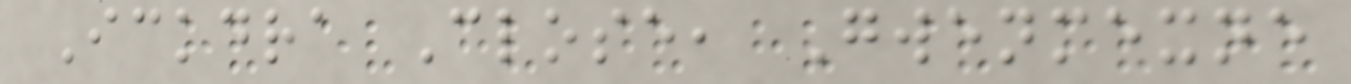Ickdra Close, Gwenmexne
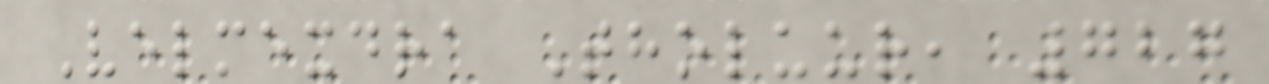Velmexdra Tholuur, 727
